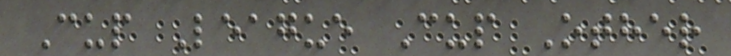Cup League Cup Other
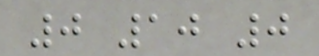0 10 0
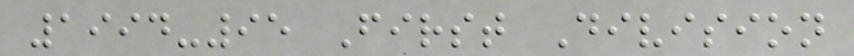1994-95 First Division
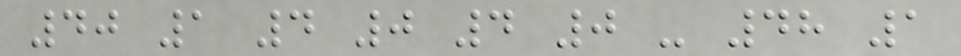40 1 4 0 4 0 - 48 1
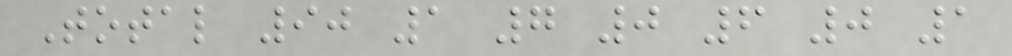Total 90 1 7 0 6 0 1
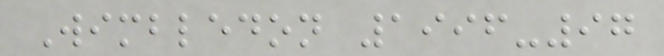Wimbledon 1996-97
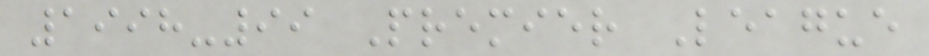1998-99 Premier League
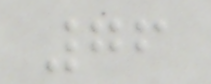76
